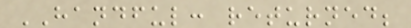HANDFUL: returned;
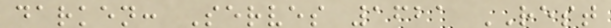darken: Serves 1621 REST
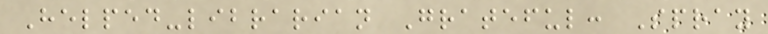Helped-librarian Grateful: Spray
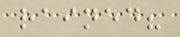rained?
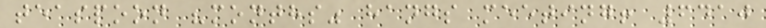teaspoon "months" hangs meeting! 6410
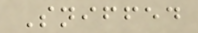Sniffed
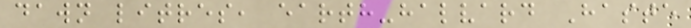dawn litres, earth-halvard Haste
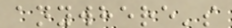anywhere's
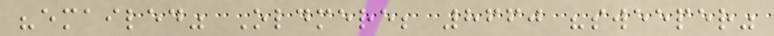"emailed" Oldmere; 8660 "sweeper"
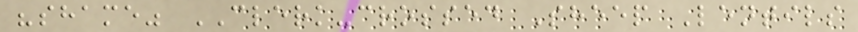"shame" CLERK-crossed Sheep Lentils
